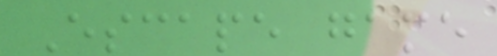Escape game
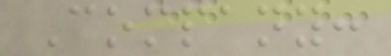Company:
